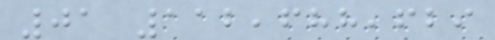01 112,688,629
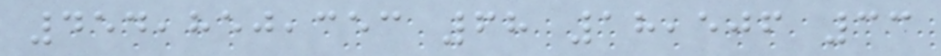454,850,353 68 18,506 33
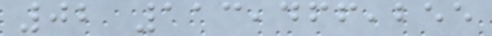02 113,466,255
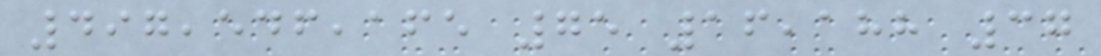497,546,165 75 16,188 37
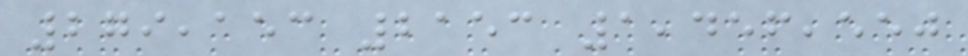279,153 2153 1,456,550
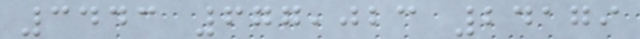3443 677,023 24179
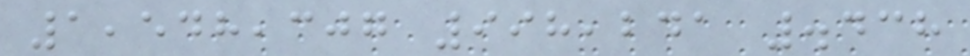1,548,307 998,241 .438
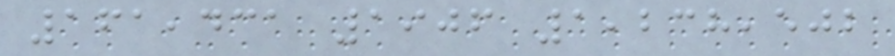161,431 1906 1,238,502
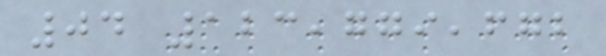04 123,779,672
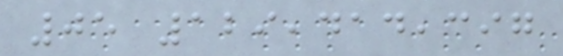05 129,414,397
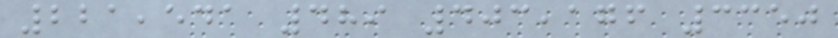221,541 489 403,176 3350
